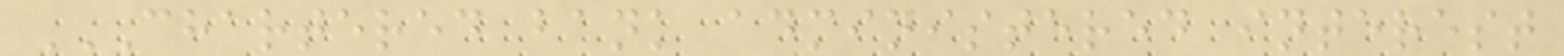CHARTERED BANK ADMINISTERED INTEREST
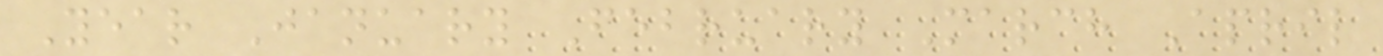Year January February March April
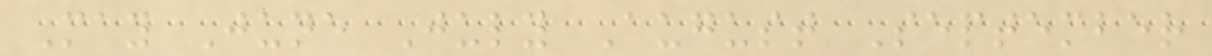May June July August September
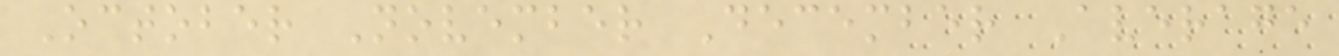October November December Average
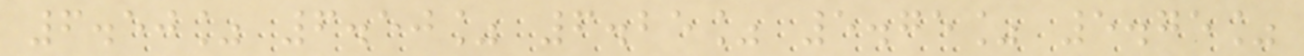6.50% 6.50% 6.25% 5.75% 5.75%
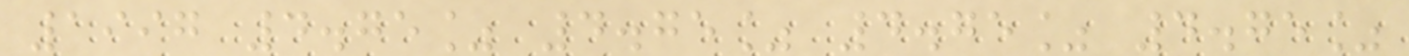1997 4.75% 4.75% 4.75% 4.75%
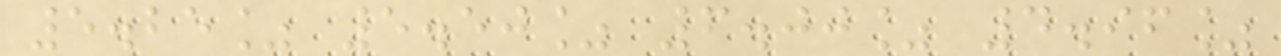5.25% 5.50% 6.00% 4.96%
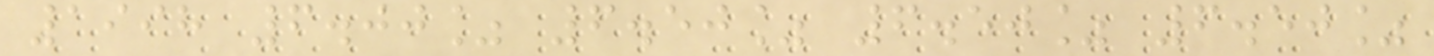1998 6.00% 6.50% 6.50% 6.50%
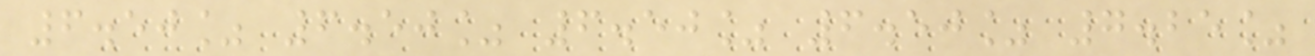6.50% 6.50% 6.50% 6.50% 7.25%
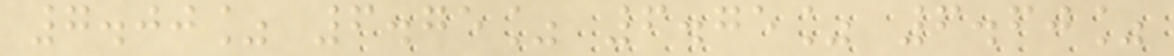7.00% 6.75% 6.75% 6.60%
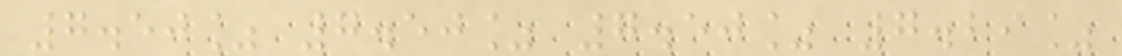7.50% 7.50% 7.50% 7.29%
